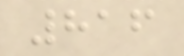816
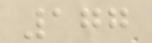177
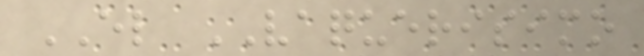EL VAQUERISIMO
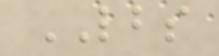LBS
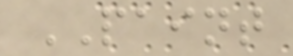PAINT
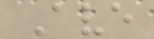Ave
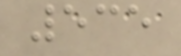535
